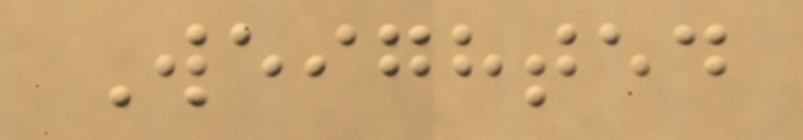Weighted
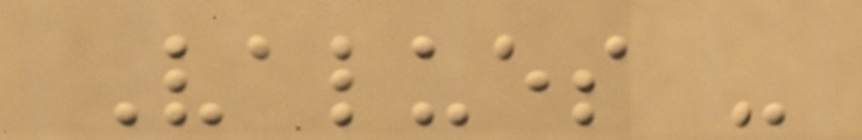Values -
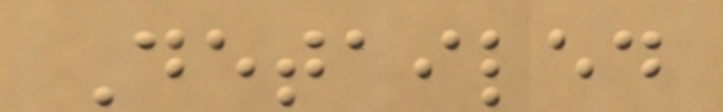Detailed
